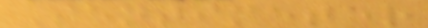Sentimeter
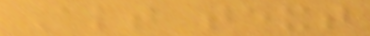Alt text
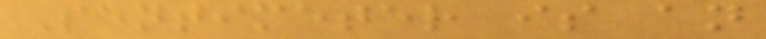Sentimeter is an
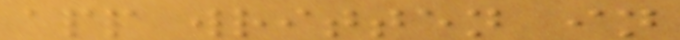app written in
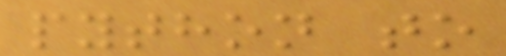python to
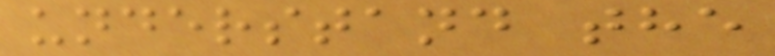understand the
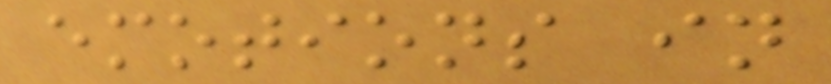emotions in
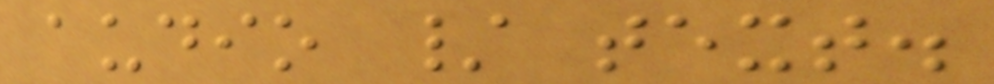audio / text.
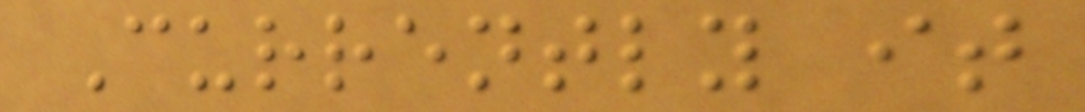Currently it
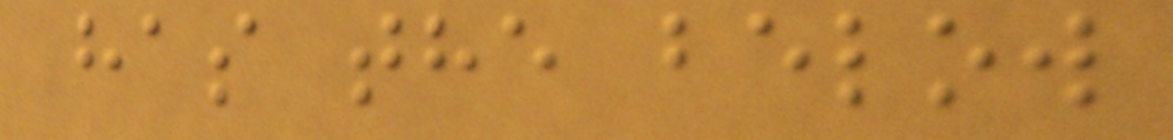has the below
